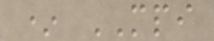* MPI
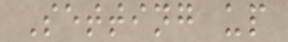Setting up
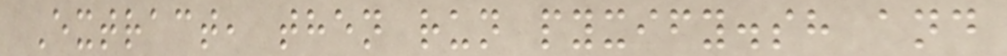Extract, then run pyxify.sh and
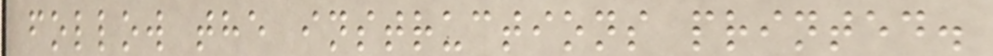follow the instructions printed.
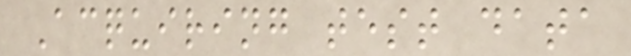Acquiring test data
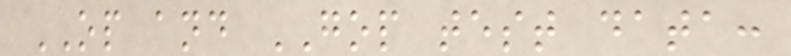OP and GOP test data:
